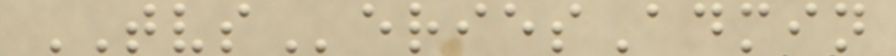TVSeriesAdmin
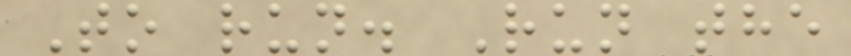To run. Run the
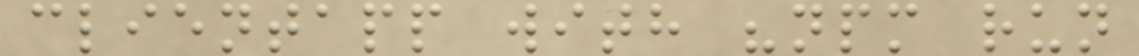clientapp with "npm run
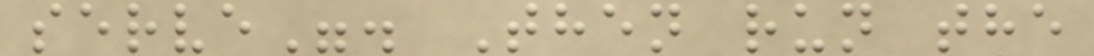serve". Then run the
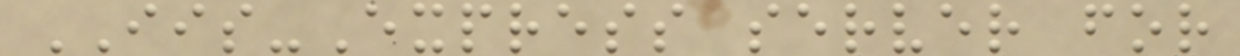IIS-Express server for
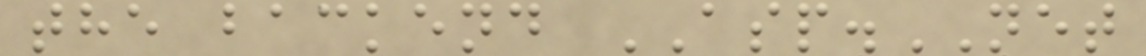the backend ASP.NET
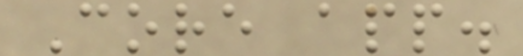Core app.
